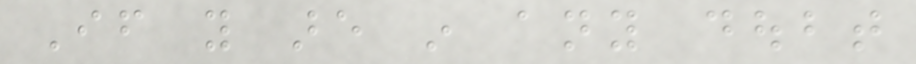If you are in any doubt
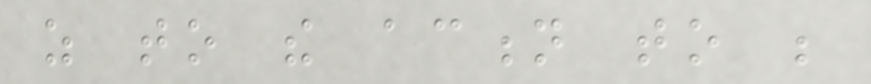as to the action to be
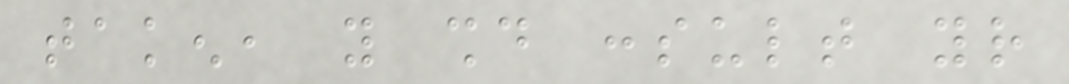taken, you should consult your
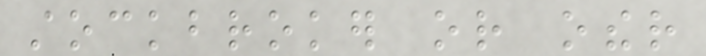stockbroker or other
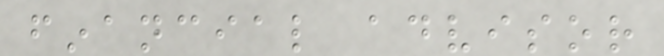financial advisor
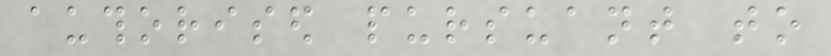authorised pursuant to
